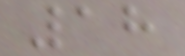18
